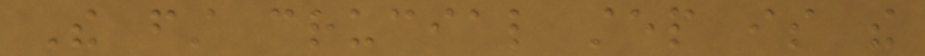The first crucial step is the
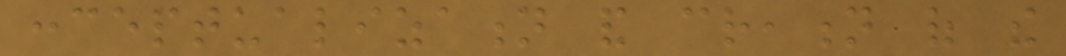conceptualization and creation of the
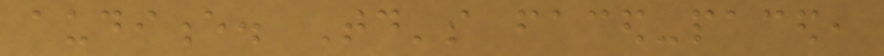audience. Today's faced-paced,
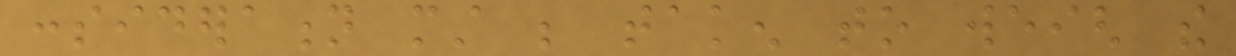consideration must be taken to weigh the
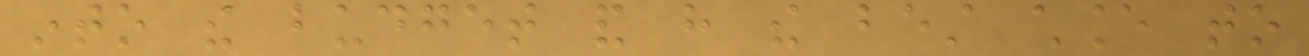into the budget and have the best chance to
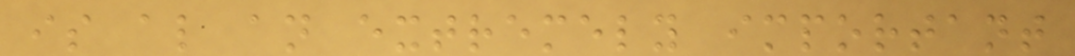is also an extremely important
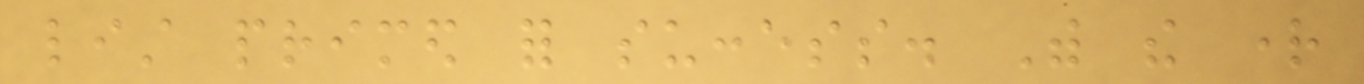list primed for success. With the right
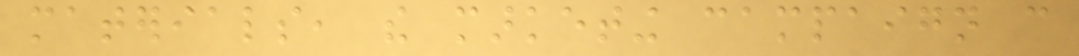materials, the marketing campaign can
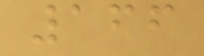166
